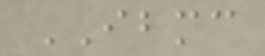IBMC
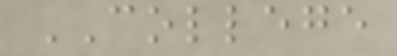COLLEGE
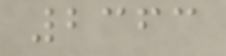2363
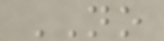NO
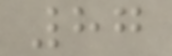87
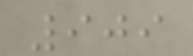909
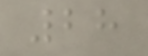28
